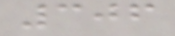306
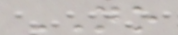NO
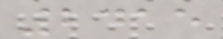2415
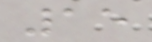15
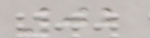02
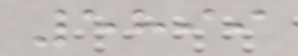5899
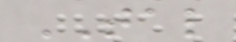TAL
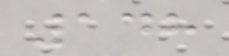148
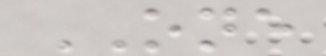ONE
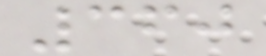360
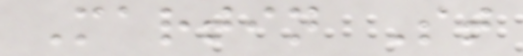Martin St
